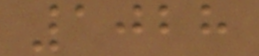1028
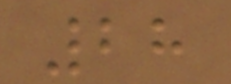28
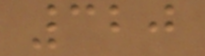320
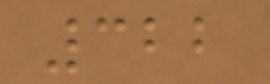322
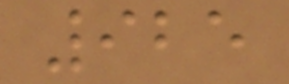925
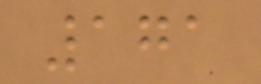171
